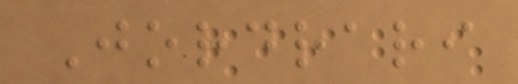Jordrari
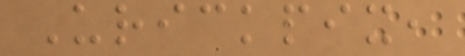Urickpix,
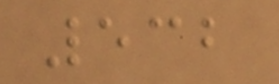532
